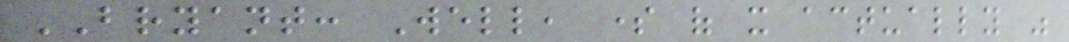BRYANT: Well, some of it actually was
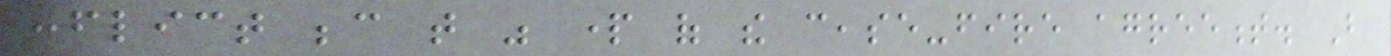conflict because that was part of the cease-fire agreement. But
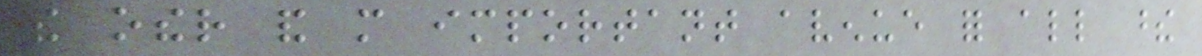the other and more important avenue for all these
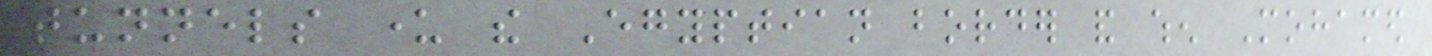tunnels under the Egyptian border and when Mohamed
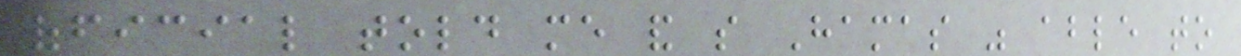official told me and so Hamas was able to
